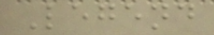Legend
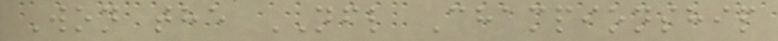Won the NFL Championship
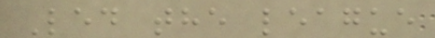Led the league
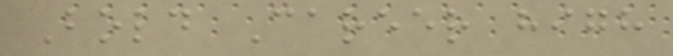Bold Career high
